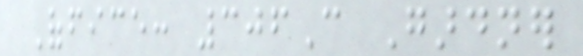Office: 306C Gardner
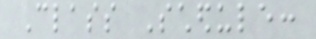Class Schedule:
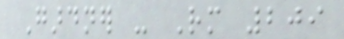Gardner - Rm 209
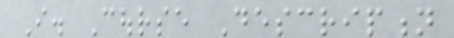I. Course Description
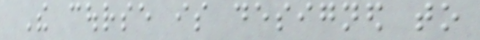The course is designed to
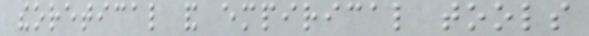theoretical and empirical tools
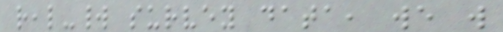real-world survey data, we will
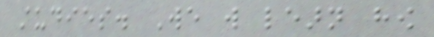studies. We will learn how
